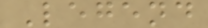Legend
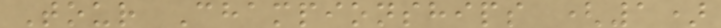Tour Championships (1)
